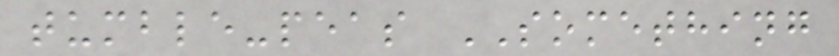tumble-peas SOMETHING
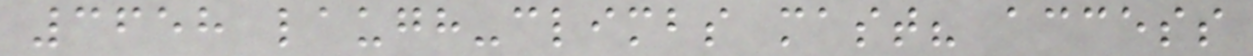3658 laugh-climbs mast? access
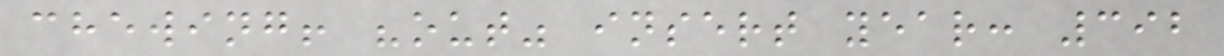chewing! "out" insert year: 392
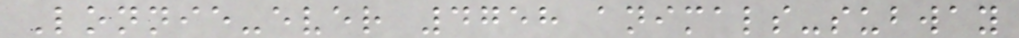Lonnie-ever 4758 animals-subway
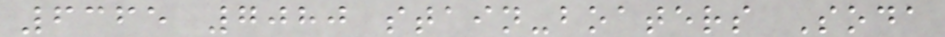6365 7080 stain-boaters Soda
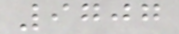9707
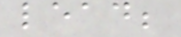lead;
